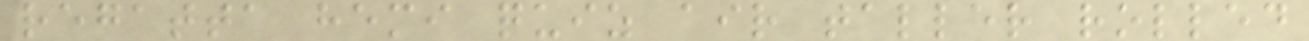regatta hemi quiz air taller rolled
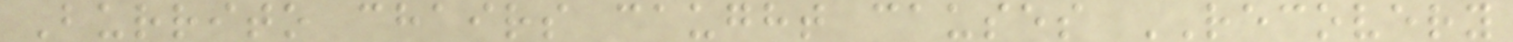Burrito chairs caught causes RECOVERY
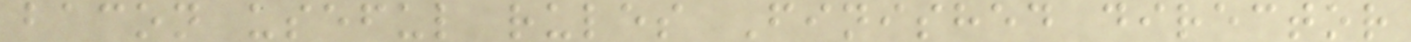bacon useful rules Finished director
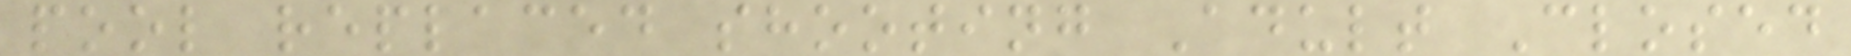pool replaced shooting Adult Closed
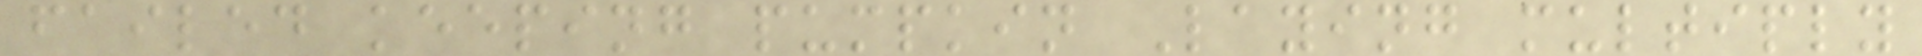failed keeping pumpkin Laying multiply
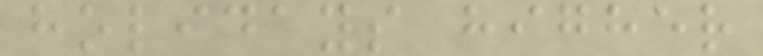holidays higher
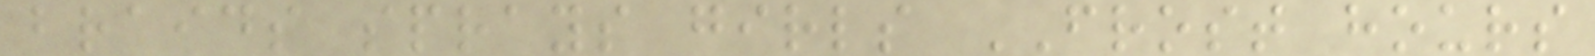braids sprays girls FROST hours
